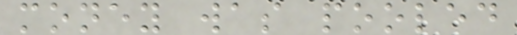money was pooled
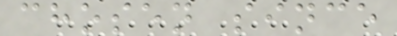chosen since
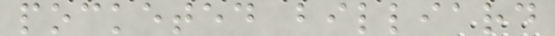pocketed billiard
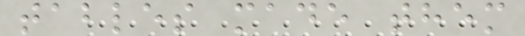tables made them
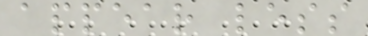appear less
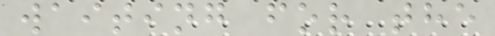waiting for the
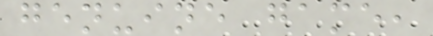genuine game,
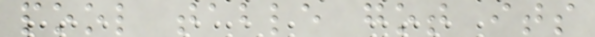pool table got its
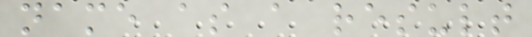name as a result
